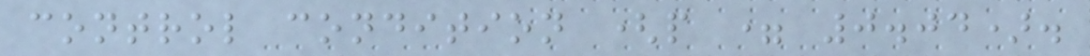control condition (p = 0.04).
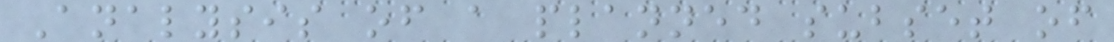Analysis of a planned subset of
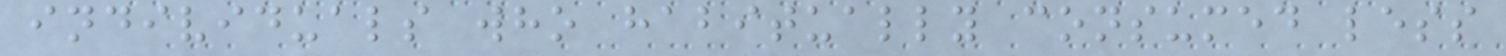individuals who habitually consumed less
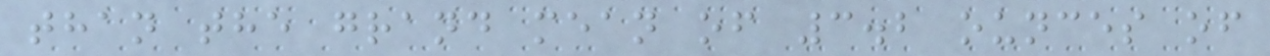than the grand mean of 3.2 ounces of
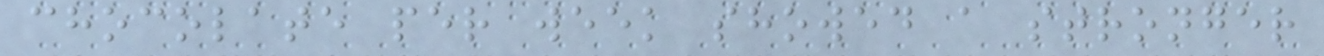chocolate per week showed a stronger
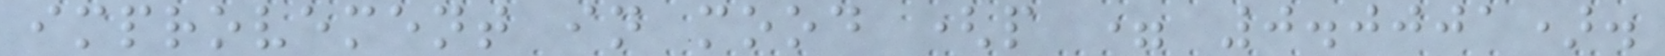improvement in mood (p = 0.0001).
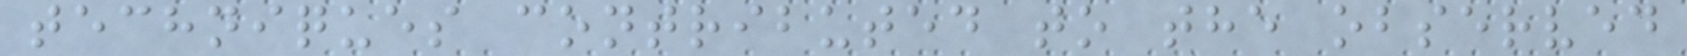techniques contributed to the observed
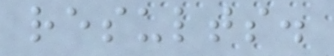results.
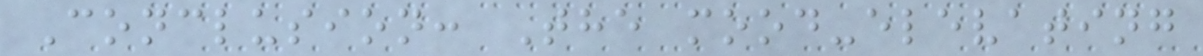Conclusion: The mood-elevating
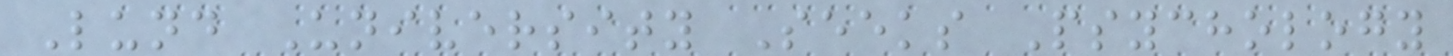Lund University Seeks Psychology
